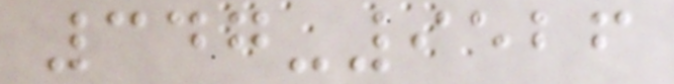347-9526
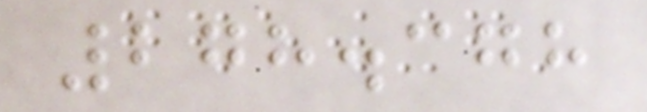278.378
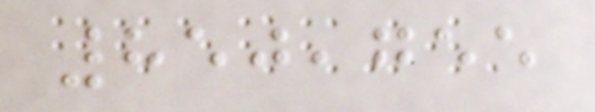850,755
